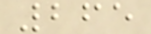265
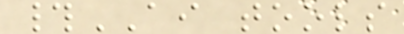#AI tools
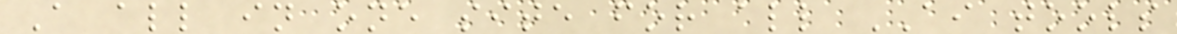A all in one site for all AI tools
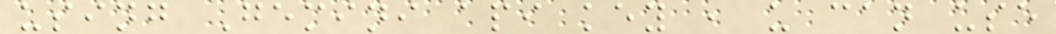using Gemini api key , u can use
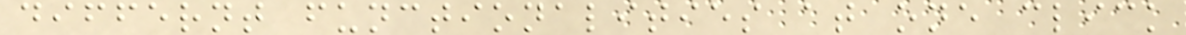differnt functionalities at one click
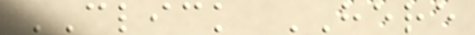CLICK HERE
